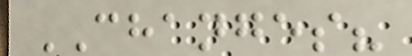CHANGES?
